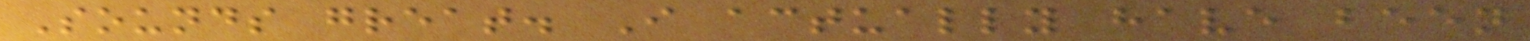Sounds great. I actually have been
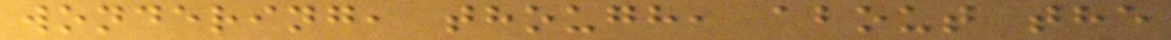wondering, though, about the
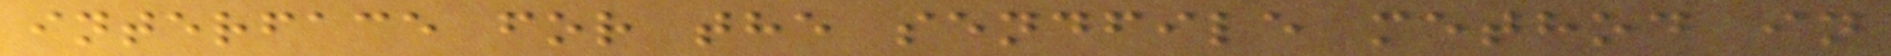interface for the sendfile method in
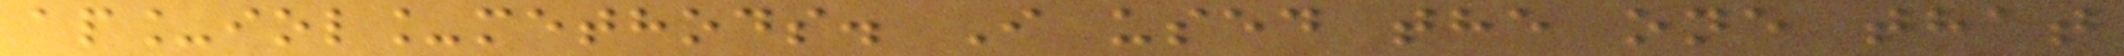ap_iol_methods. I used the one that
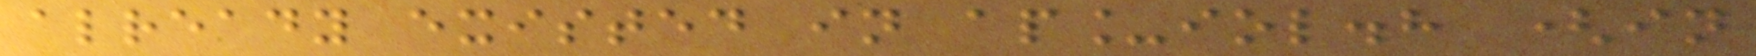already existed in ap_iol.h (in
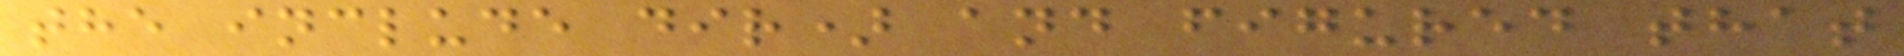the include dir) and figured that
